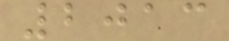2013
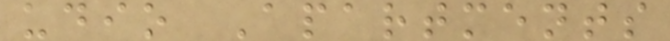udio Apartments
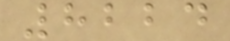8224
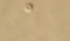a
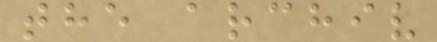the archiv
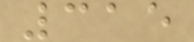315
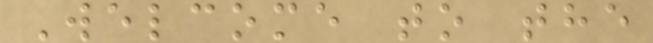Welcome to the
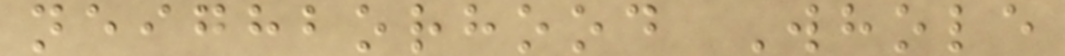neighborhood Whole
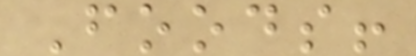Foods!
